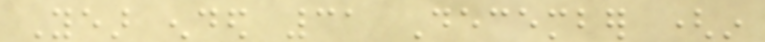Year ended 31 December (in
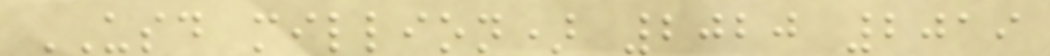USD million) 2020 2019
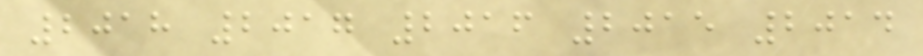2018 2017 2016 2015 2014
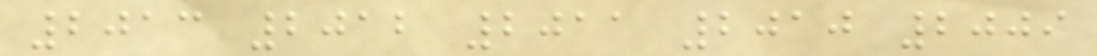2013 2012 2011 2010 2009
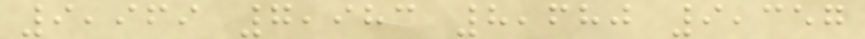9,969 7,983 8,680 9,357
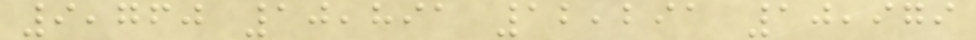9,760 10,891 12,291 10,979
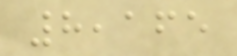8,165
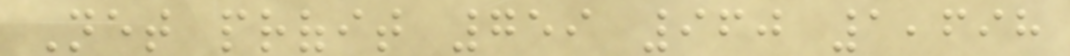Net profit 759 960 1,698
